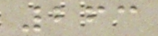263
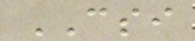CSI
